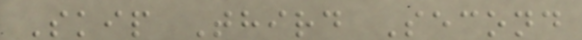Skip Third Second
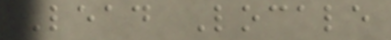Lead Locale
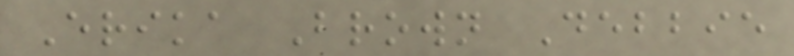Erika Brown Debbie
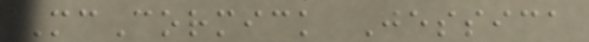McCormick Jessica
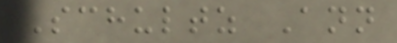Schultz Ann
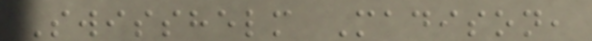Swisshelm Madison,
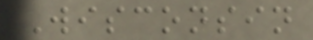Wisconsin
